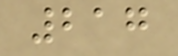217
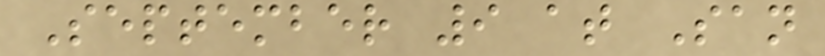September 9 at San
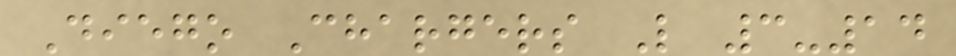Diego Chargers L 3-14
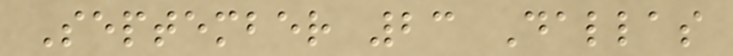September 23 Dallas
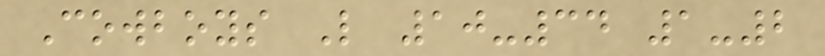Cowboys L 10-34 1-2
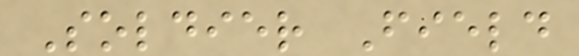Soldier Field
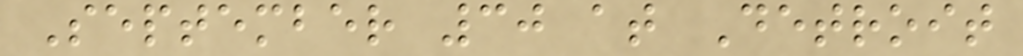September 30 at Detroit
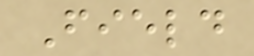Field
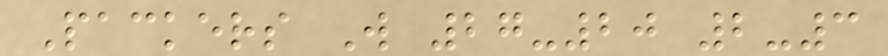Packers W 27-20 2-3
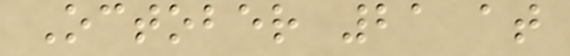October 21 at
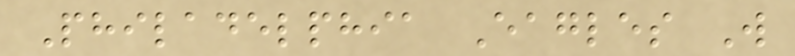Philadelphia Eagles W
